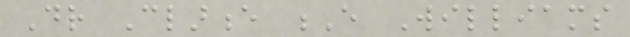Dr Clarence E Williams
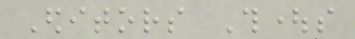Editors Thoughts
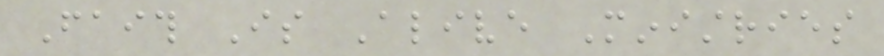Faith Is Alive Ministries
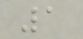1
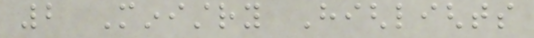2 Ministry Highlights
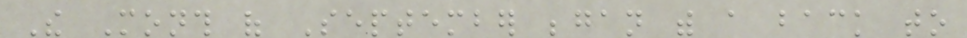The Month of September began with a back to
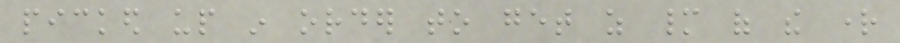picked up in order to get as many of the right
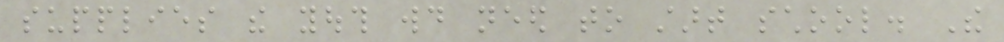supplies the youth would need to start school. The
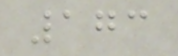173
